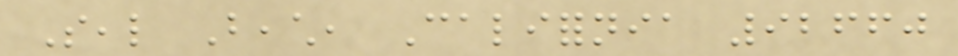Seal Beach, California 92660
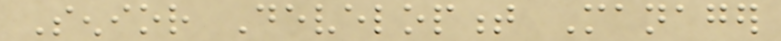Senior Development Manager
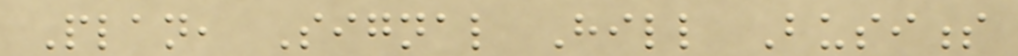Plan, Signal Hill Business
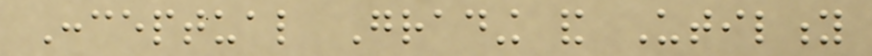Conceptual Grading and Utility
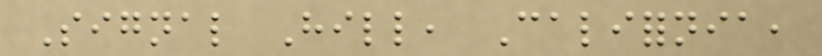Signal Hill, California,
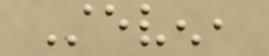Steven,
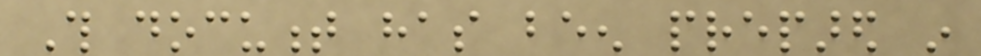This document has been prepared in
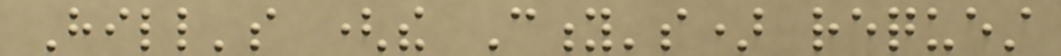Hill's (the City's) request
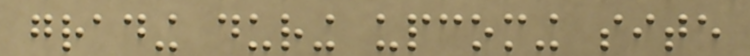grading during upcoming site
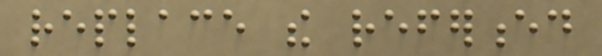replace the referenced
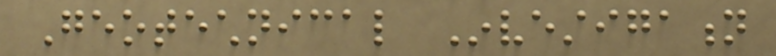Geotechnical Investigation
